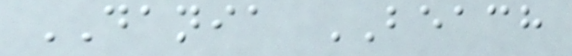DANIA BEACH
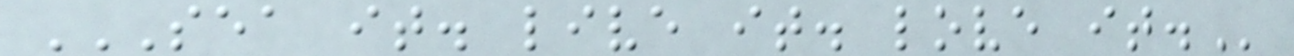SEA IT. LIVE IT. LOVE IT.
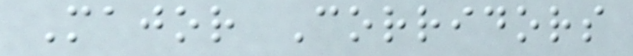Major Corridors
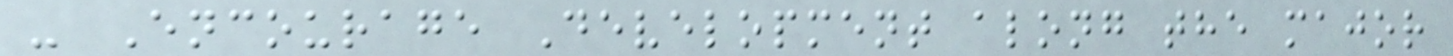- Encourage Development along the major
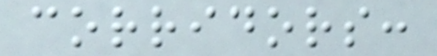corridors:
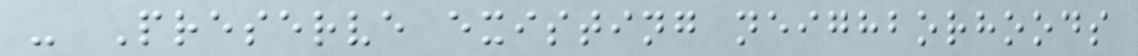- Preserve existing neighborhoods
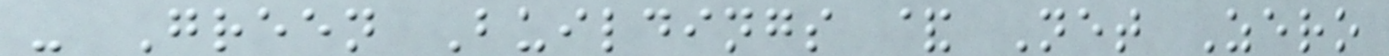- Green Buildings & Net Zero
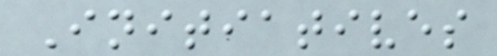Initiatives
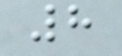8
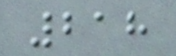218
